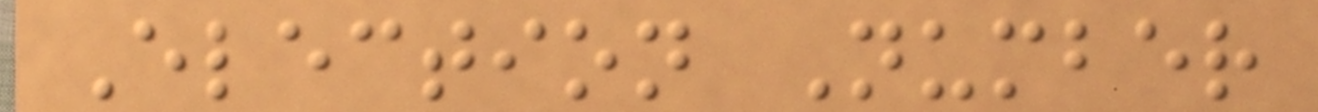Election Number
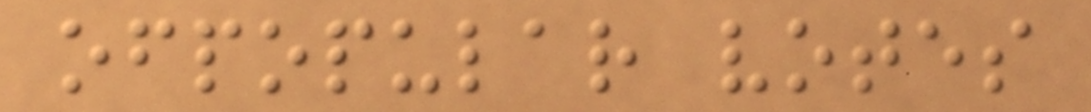ofpopular votes
